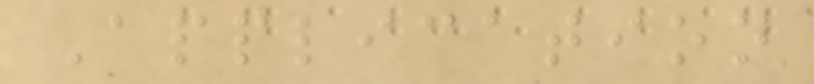Application
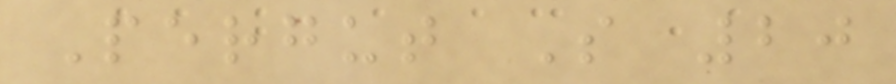Pergut S 20
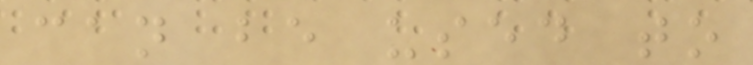can be used to
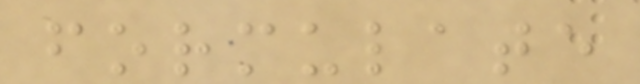formulate
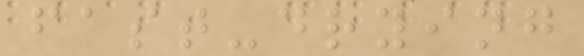fast-drying
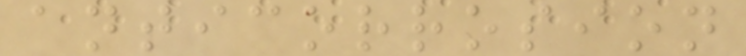anticorrosion
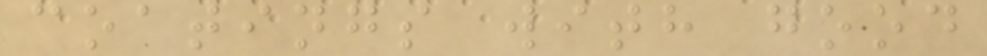coatings with good
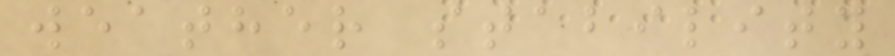weather stability
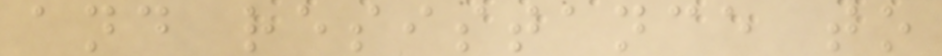and resistance to
